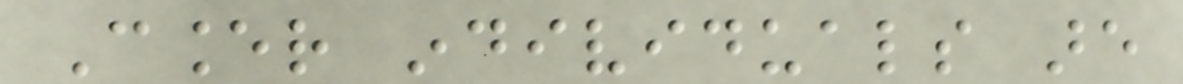Cancer individuals are
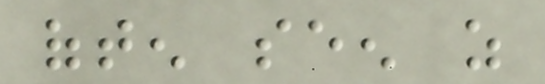often seen as
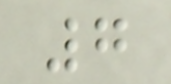7
